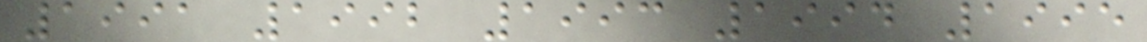1991 1992 1993 1994 1995
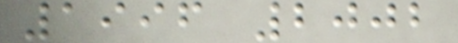1996 2002
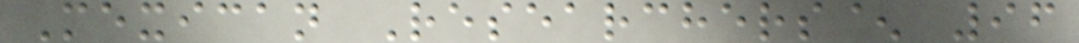Mexican Researchers^ 96
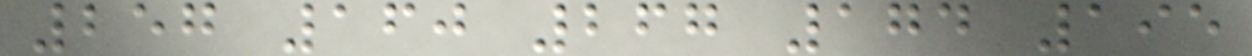257 160 267 174 195
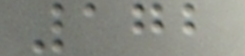172
